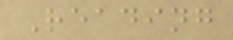Reading
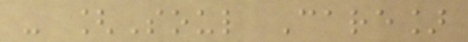- [Soul Care]
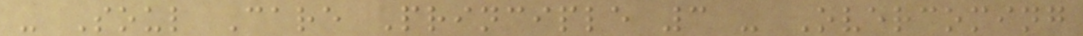- Soul Care Principle 3 - Overcoming
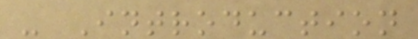- Introduction
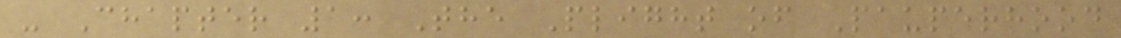- Chapter 1: The Plight of Pauperhood
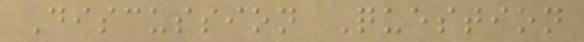Discussion Question
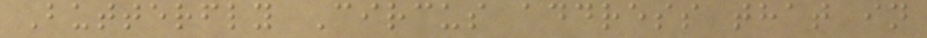Butterfly Circus address that in
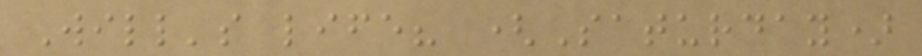Will's life? (Saturday)
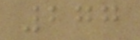277
